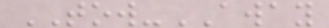TOW-AWAY
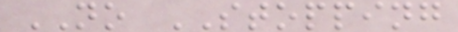NO STOPPING
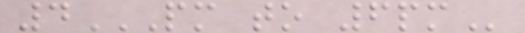4PM TO 6PM
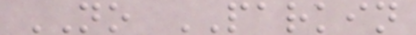NO PARKIN
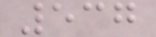537
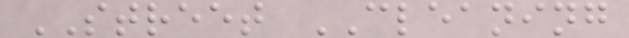STREET CLEANING
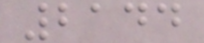2144
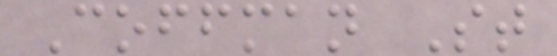Coffman St
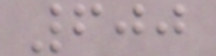600
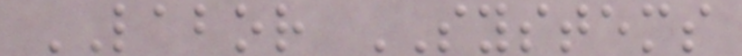LABOR SYSTEMS
